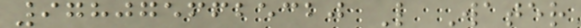9780756625320 L Water
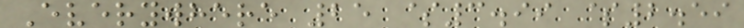Everywhere 25 $3.99 $2.59
